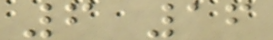6 16
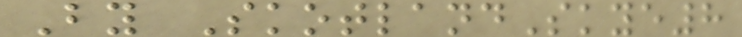By SkotlandSkye8
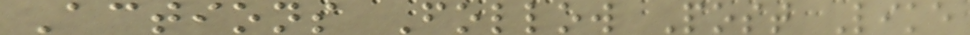Actions Follow Post Like
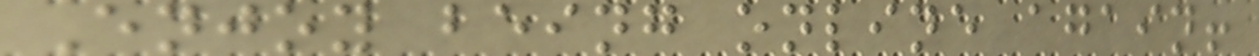Enjoy being online again!
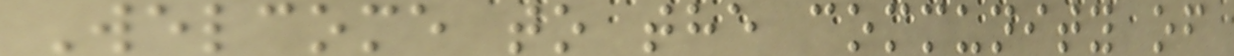Welcome to the community of
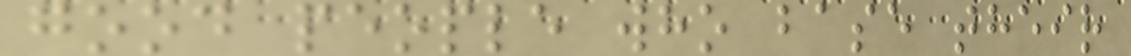good people who base their
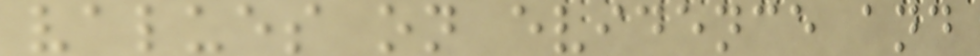values on evidence and
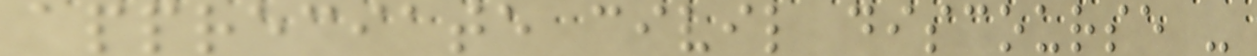appreciate civil discourse -
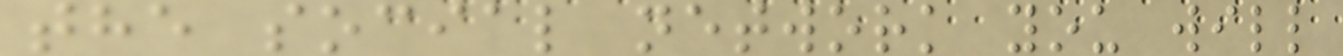the social network you will
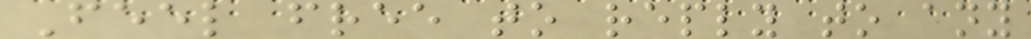Feel free to reply to any
